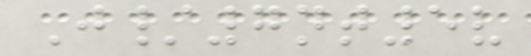J/7nt5v
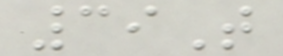39T
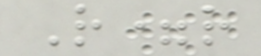R=r
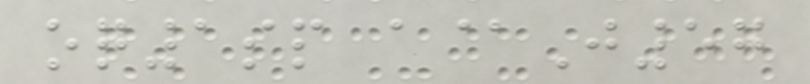oq1sp a@J57
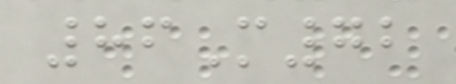86M72
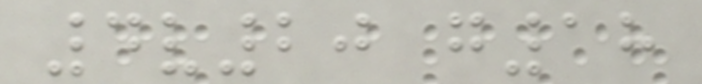4v20 g18
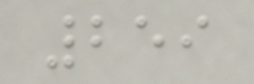259
